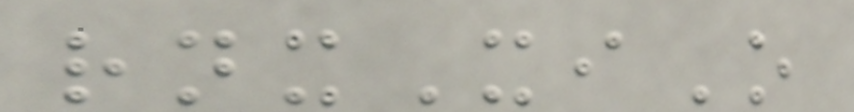rnxXiO
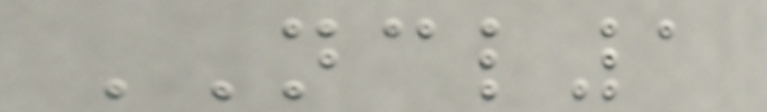NCL1
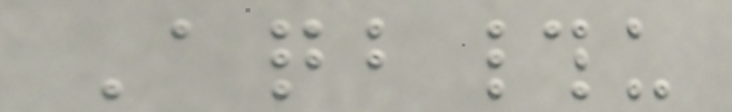Aqb#u
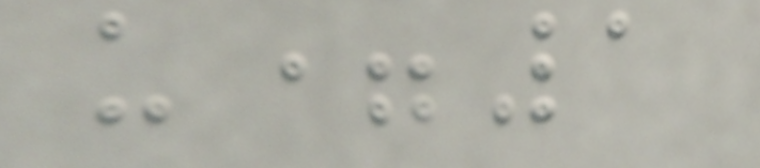u=1
